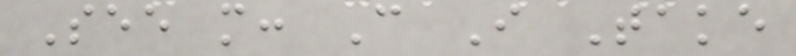See more: Can I Take
